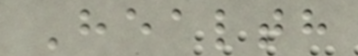Health
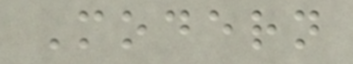Modern
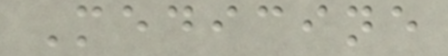Medicine
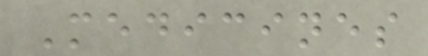Medicines
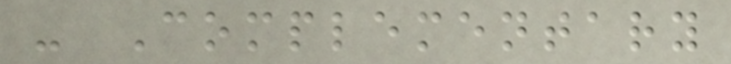- Complementary
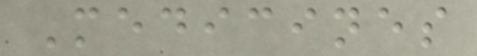Medicines
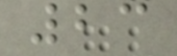23
